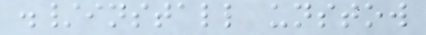./install unstow
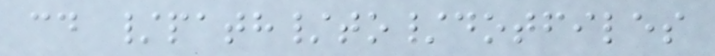cd /path/to/dotfiles
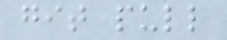git pull
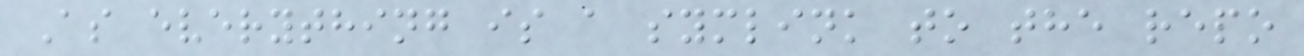As everything is a symlink to the repo
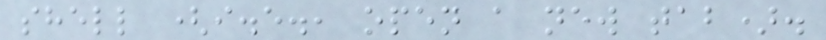shell (i.e., open a new tab).
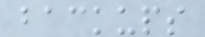backups
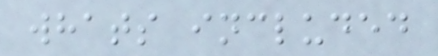whats included
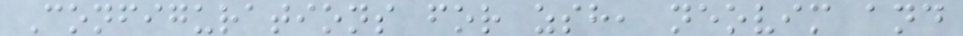Configurations for zsh, neovim and
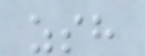zsh
